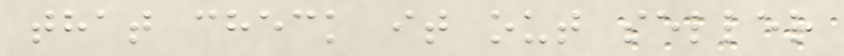that check it out seller
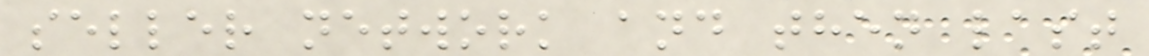seller network and then last
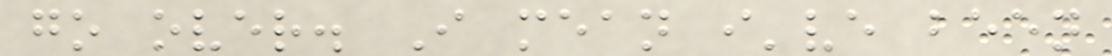go over. I mean i've been
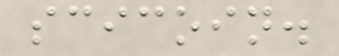scicoin.
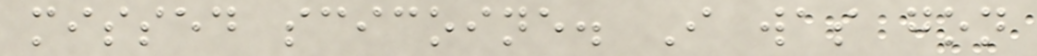missed scicoine. I was gon
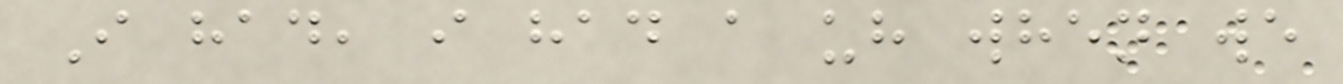I had, i had a uh when we
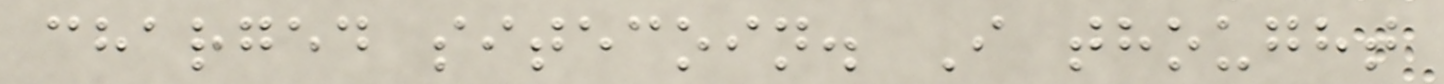charged sitecoin. I thought
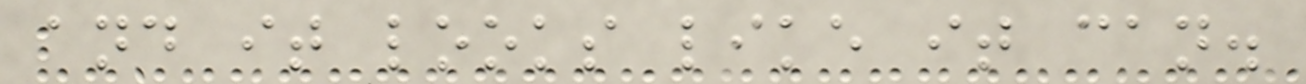and it looks like it can.
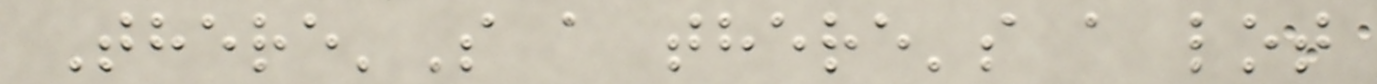There'S a there's a lot
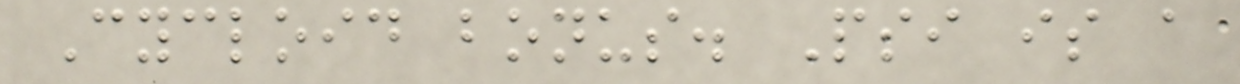Cycloid bonus. Psi is a
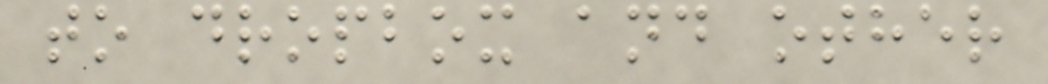to dropbox and other
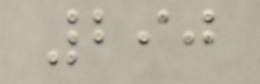290
